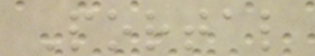Portal
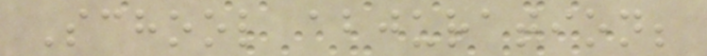School abjuration;
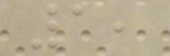1,
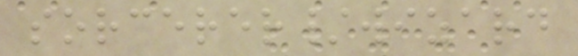sorcerer/wizard
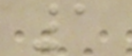1
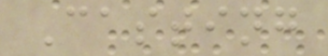Casting
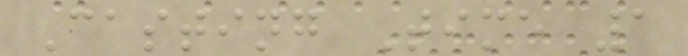Casting Time 1
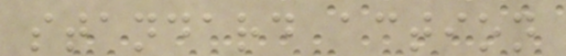standard action
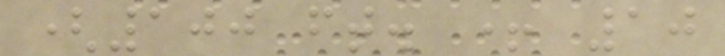(100 ft. + 10
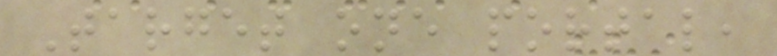Target one portal,
